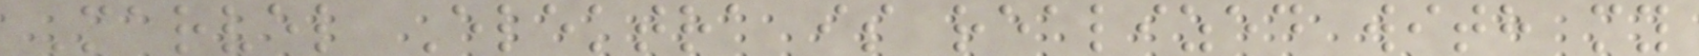Marvel Elektra is realized with my
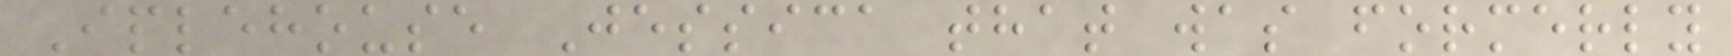Iplehouse Jessica that was formerly
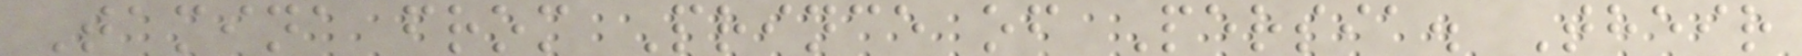Tamina from Prince of Persia. Their
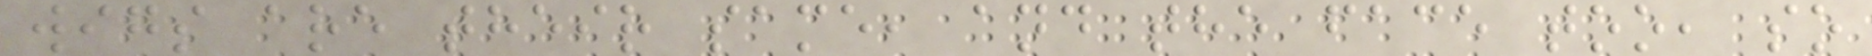wigs are their same, and the face too, so
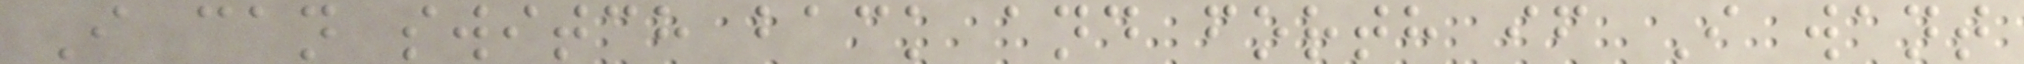I can switch back and forth if I want
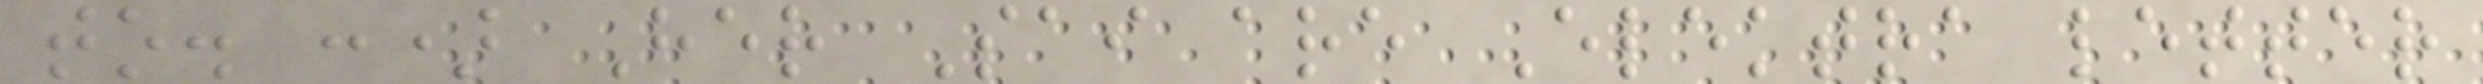to. :) Her Sai are Elektra letter
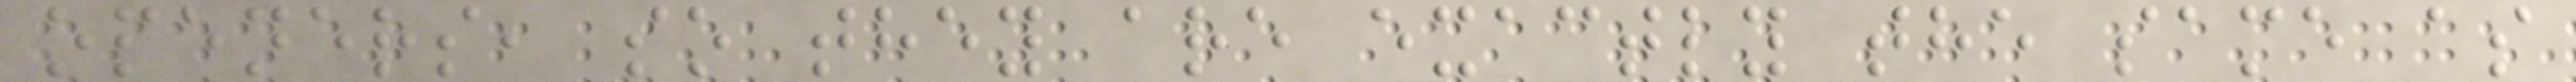openers, so they are exactly the same as
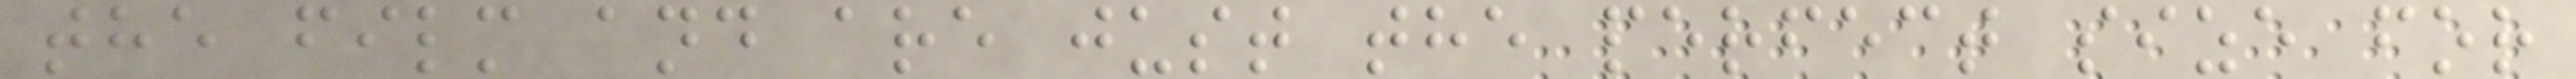the film and are just the perfect size for
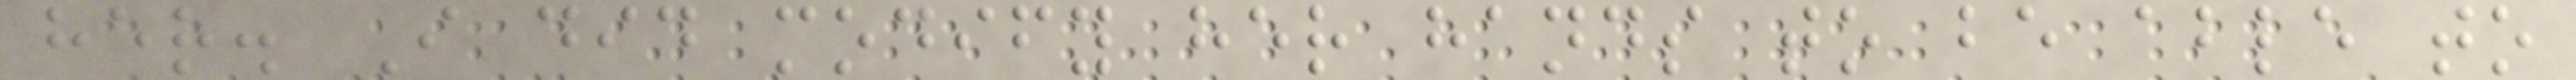her. I did modify her hands to be able to
